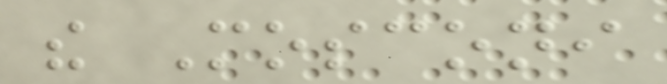the Mosconi
